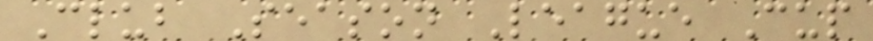Club Season League Cup
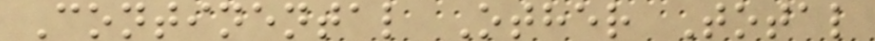Continental Other Total
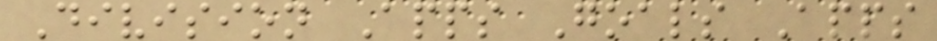Division Apps Goals Apps
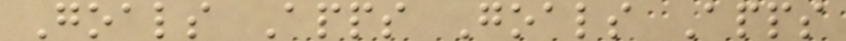Goals Apps Goals Apps
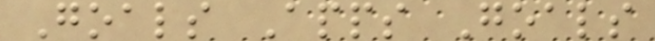Goals Apps Goals
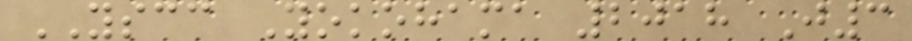YSCC Yokohama 2018 J3
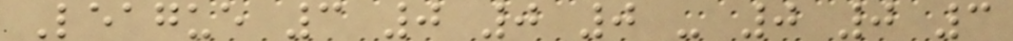League 3 0 0 0 - 0 0 3
